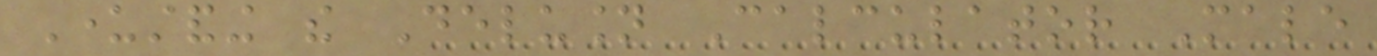Understanding the Delusion Calculator Male
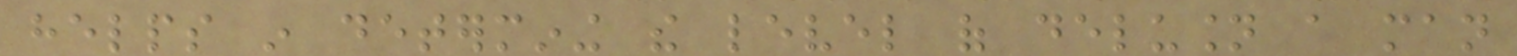helps in determining the level of delusion a man
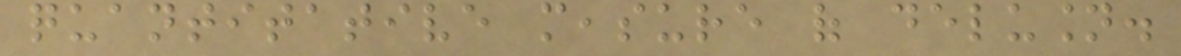quantitative measure of delusion.
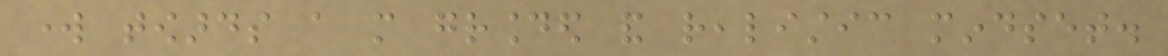work towards a more grounded and realistic mindset.
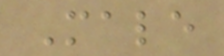Male
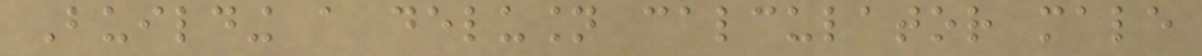Building a delusion calculator male
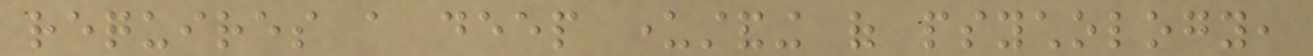requires a deep understanding of psychology,
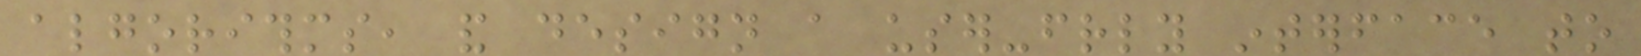algorithms, and design a user-friendly interface to
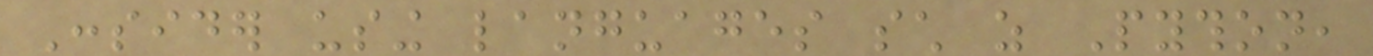Consider using languages such as Python,
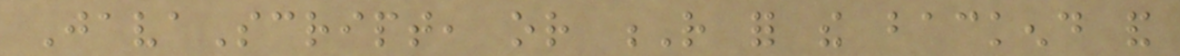JavaScript, or R for the backend and
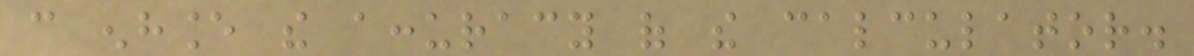can enhance the accuracy of the calculator.
